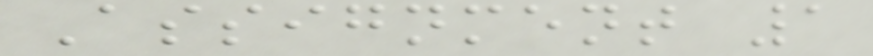Assignment 1
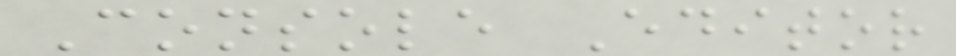Console Editor
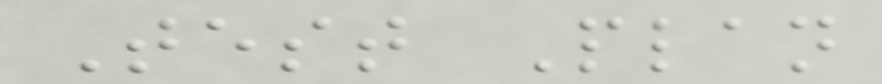Test Plan
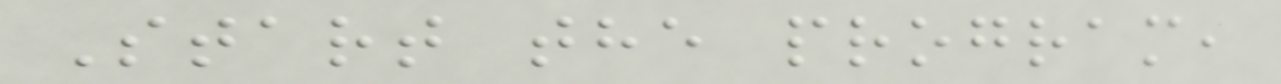Start the program,
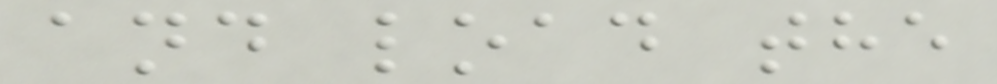and load the
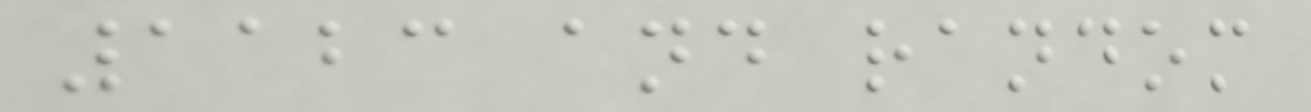1123 and random
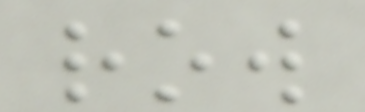row
